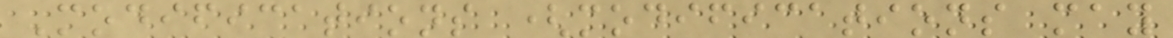Modifications (modifications may
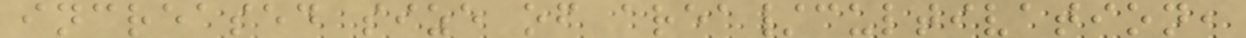increased size of area/cultivation,
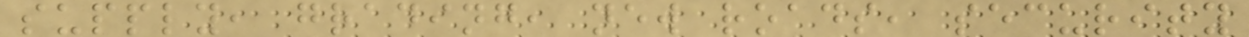supply, grading, new roads, security
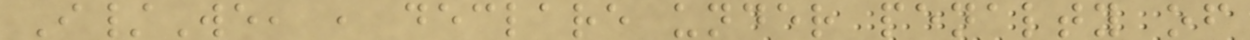I/We, , declare under penalty of
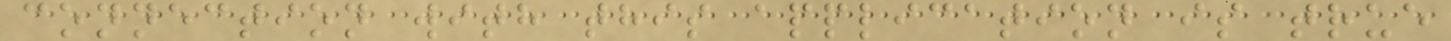connection with this application is true
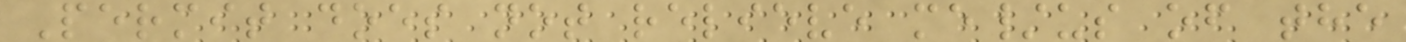Permit does not relieve me/us of the
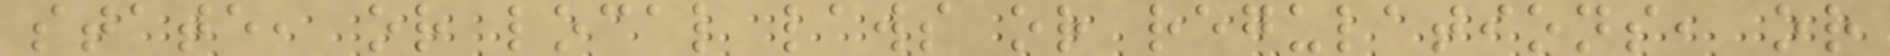state, or local laws or regulations, or
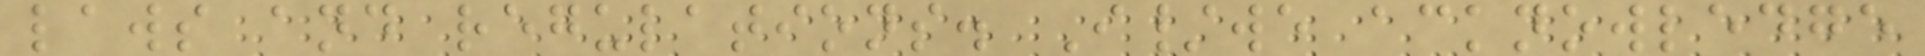laws and regulations. I/we acknowledge
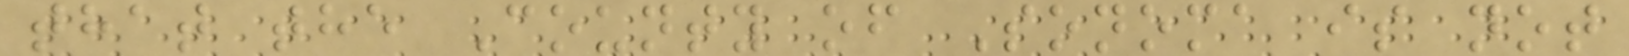that the County of Sonoma is not
